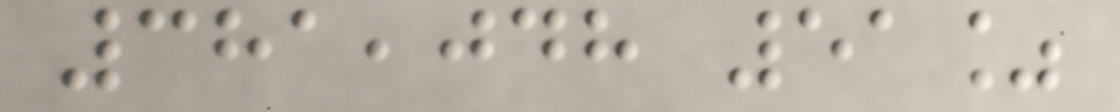381,048 51%
